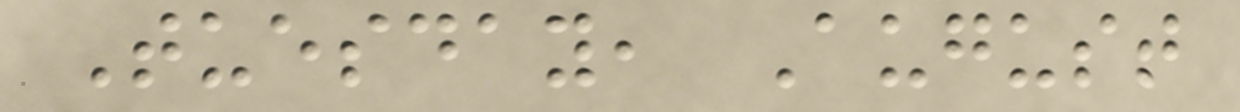Tuesday, August
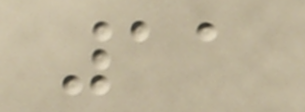11
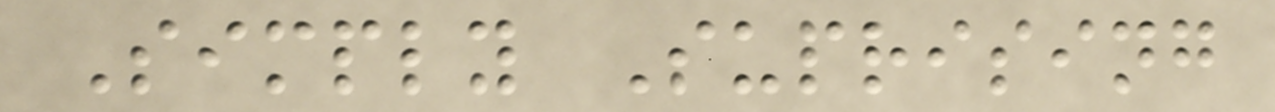Simply Suprising
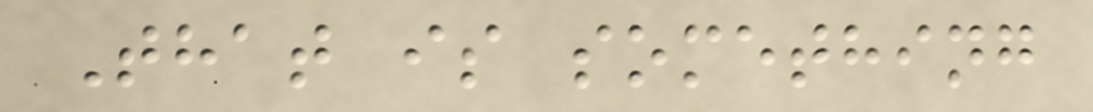That is something
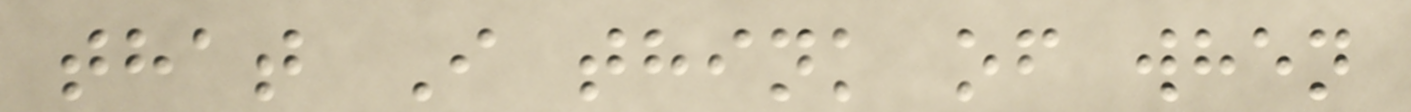that I think of when
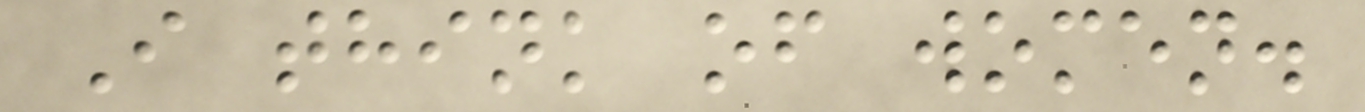I think of women.
